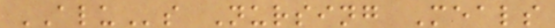ALUs Nursing Meals
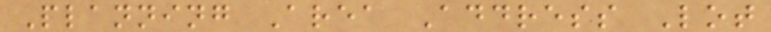Planning Area Address Lot
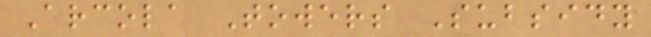Arcola Towers Subsidy
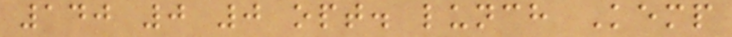140 0 0 opt. lunch Kemp
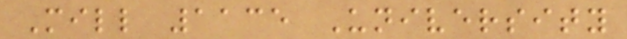Mill 1135 University
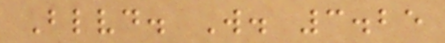Blvd. W. 3.25
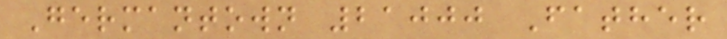Germantown 21000 Father
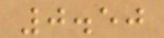0.50
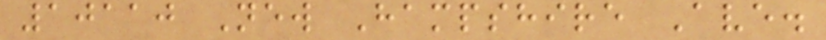10110 New Hampshire Ave.
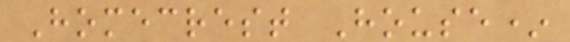Homecrest House*
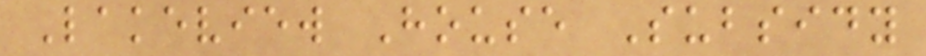Lakeview House Subsidy
